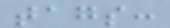tags:
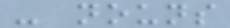- nouns
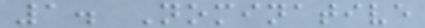1. Nominative
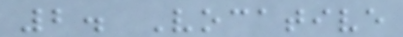2. Vocative
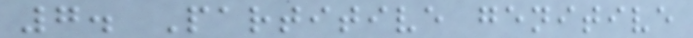7. Partitive genitive
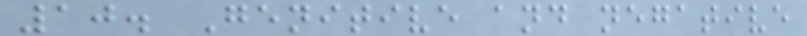10. Genitive and negative
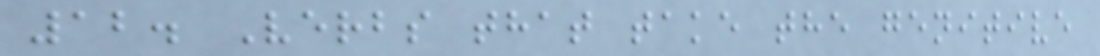12. Verbs that take the genitive
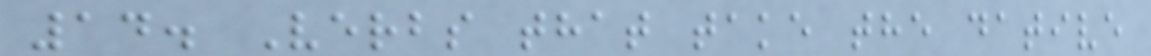14. Verbs that take the dative
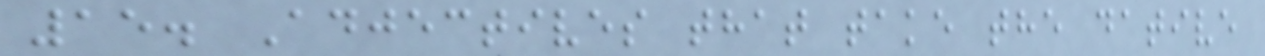15. Adjectives that take the dative
